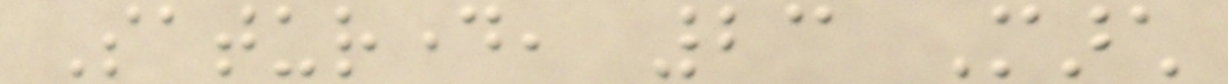Saturday, 23 March
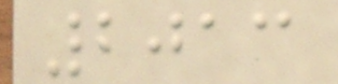2013
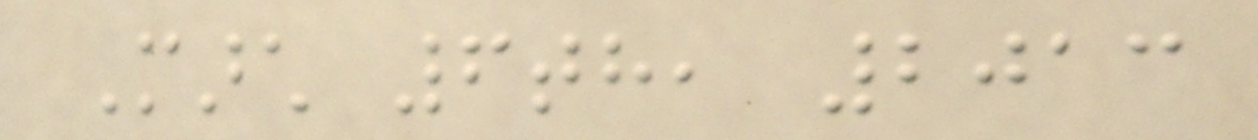March 6th, 2013
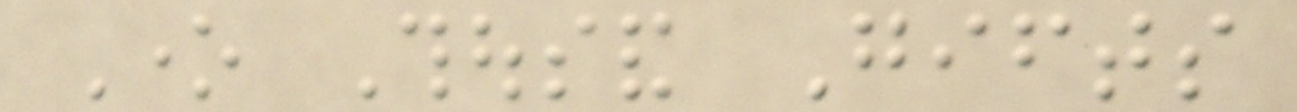One Thousand Gifts
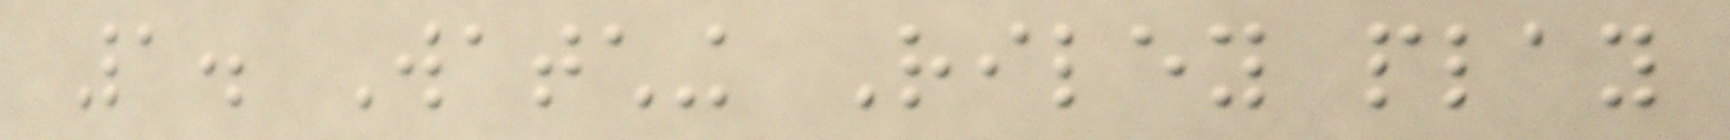1. Watching Riley play
